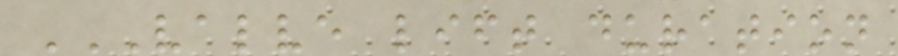VALVE LIFT DURATION
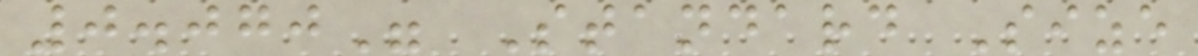0.070" Standard Size
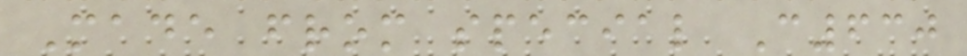Made from special C630
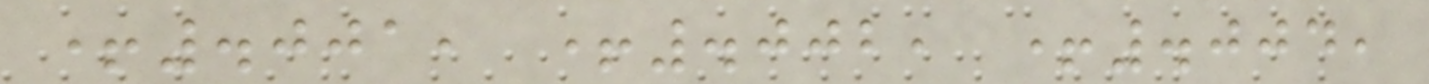+.001, +.002, +.004,
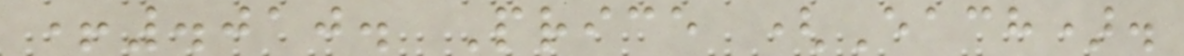+.010. Price (Each).
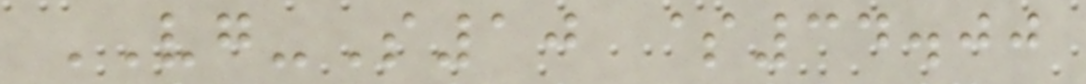VG-S10 $34.00
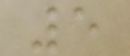5
